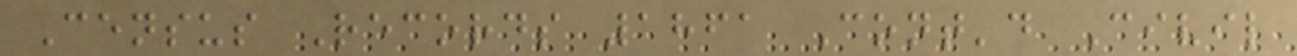Census Records 1861 Cont'd Civil
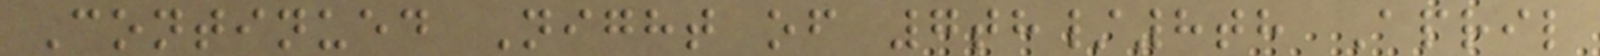Continued Night of 7th/8th April
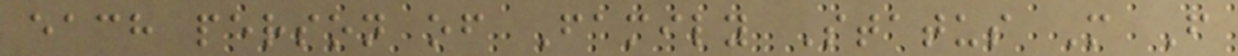each person of Family Status M F
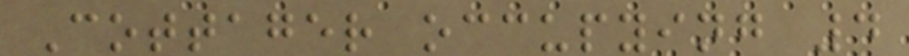Cottager occupying 4
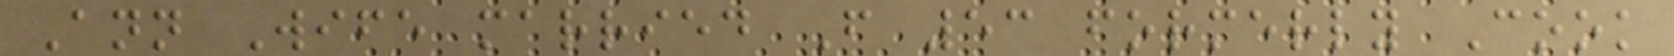Ann Wife married F 53 formerly Cook
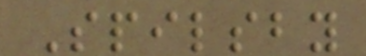Spilsby
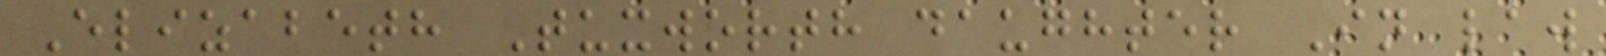Elizabeth Tuxworth daughter In law
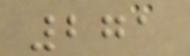271
